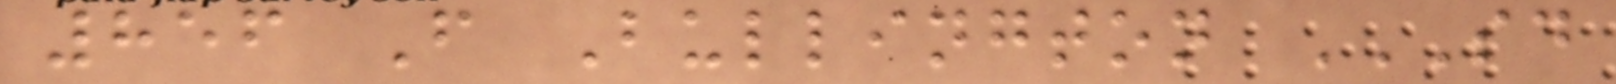856 F Bullington SD
